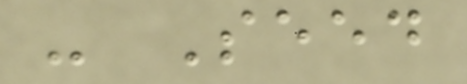- Seed
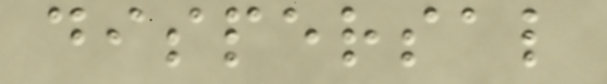dispersal
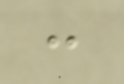:
